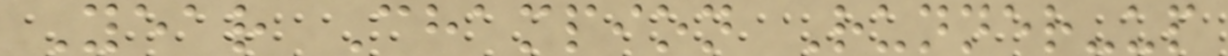Year Champion Runner-up
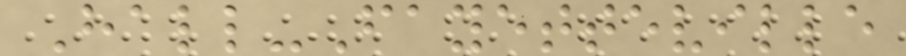Hall-Fayetteville
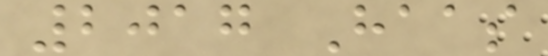2017 Haas
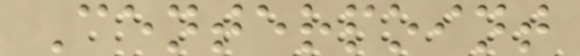Centerpoint
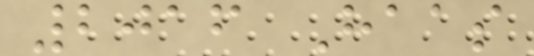2016 Haas
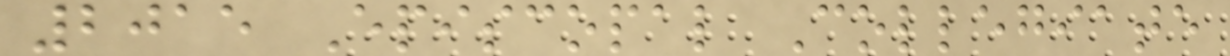2015 Episcopal Collegiate
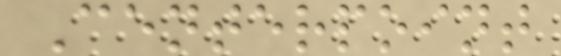Centerpoint
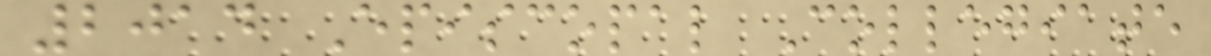2014 Episcopal Collegiate
